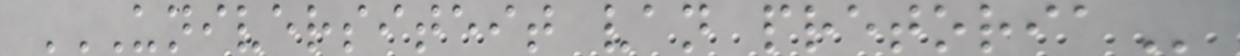UNIVERSITEIT VAN PRETORIA
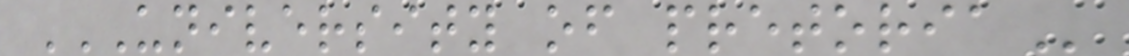UNIVERSITY OF PRETORIA
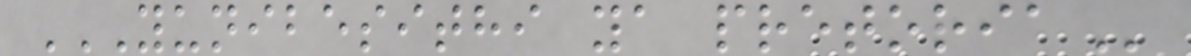YUNIBESITHI YA PRETORIA
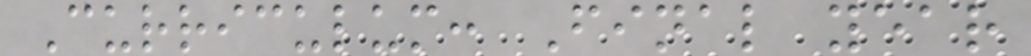Curriculum: Final year
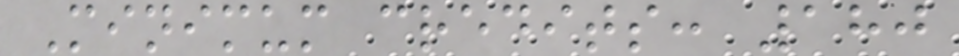Minimum credits: 180
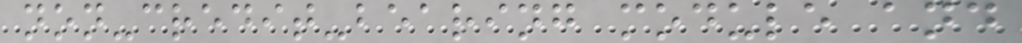non-credit-bearing module and
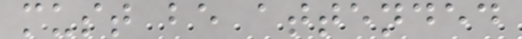must be attended
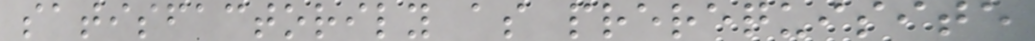satisfactorily as prerequisite
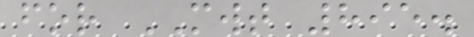for MWT 895.
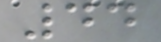44
